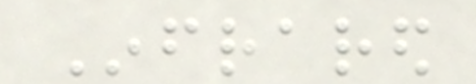Infrared
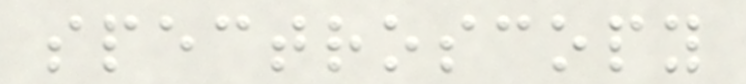spectroscopy
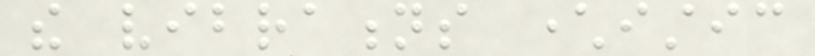the vibrations characteristic
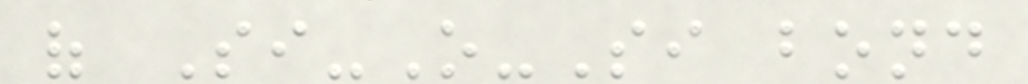of Si-O-Si bond
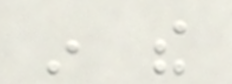in the
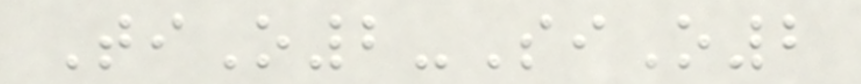TiO2-SiO2
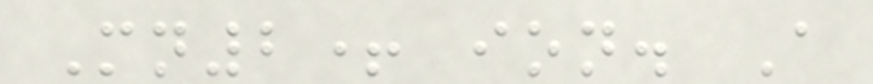Mn2+ ion. A
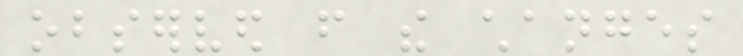observed from the changes
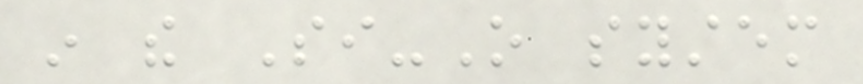in the Si-O system
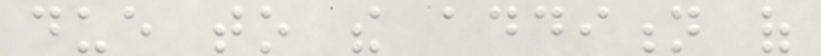due to the addition of
